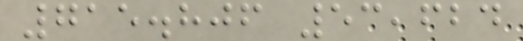715.806 53,624
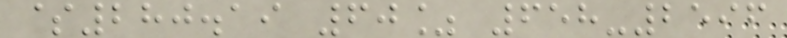$280.19 60% 658-2596
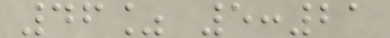46% 5:21
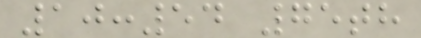10:54 75th
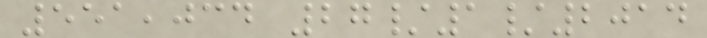551,034 27/1/2014
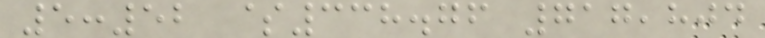5:52 $338.76 717,804
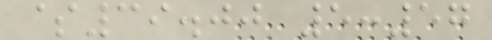$39.00 5:57
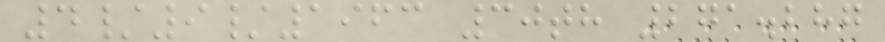4/9/1963 30th 271.287
